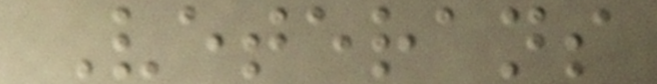Veterans
